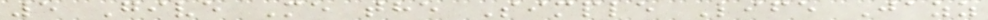5 Give Me the Simple Life Jazz
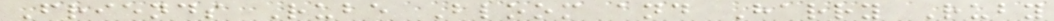Friends Rube Bloom and Harry Ruby
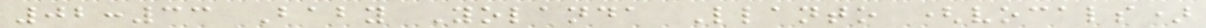02:33 Baby Yolanda Llanto (vocals)
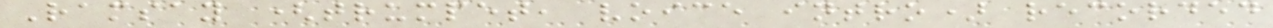Ramsay (trumpet, voice intro) recorded
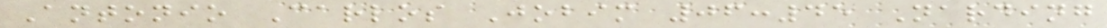Antonio Carlos Jobim 06:45 Narding
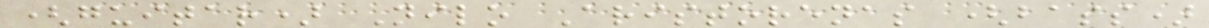(guitar) Nilo Aristorenas (bass)
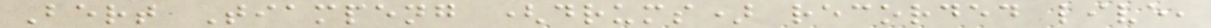Bert Tiampeng (drums) recorded live,
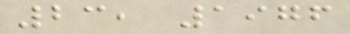23, 1976
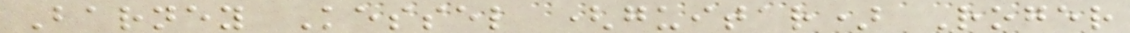Barney Kessel (guitar) Roger
